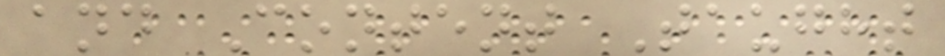and Content Taught
